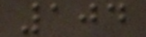104
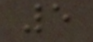5
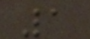1
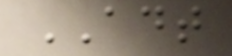ADT
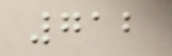712
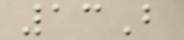13B
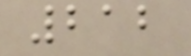212
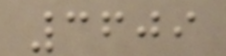3609
